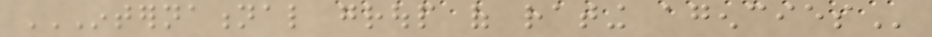INTERNATIONAL GROUP OF RATING AGENCIES
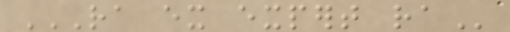RA EX EXPERT RA
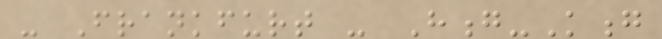- Frankfurt - Hong-Kong
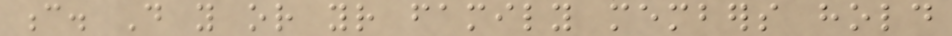c. Do you or your family members hold
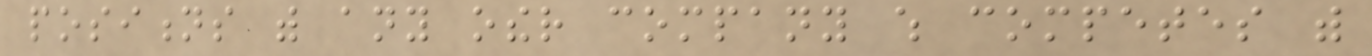positions with any other company which competes with
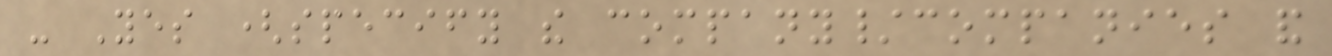- Yes (specify the company/companies and
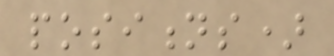positions)
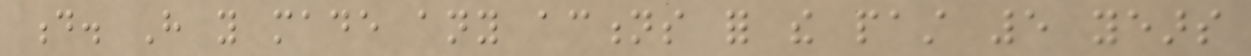d. Have you made any actions for the past 5 years
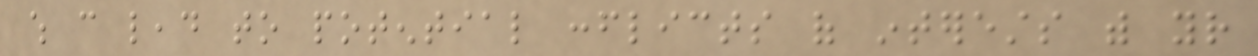which can lead to potential conflicts of interests with your
